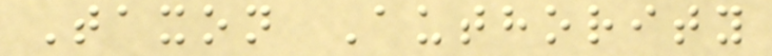Taxon Authority
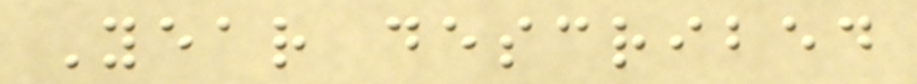Year described
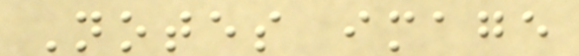Notes image
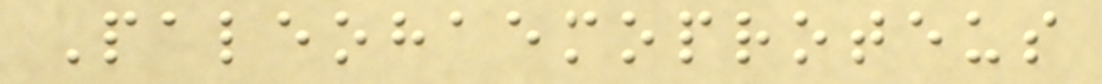Paleohaemoproteus
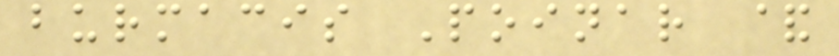burmacis Poinar &
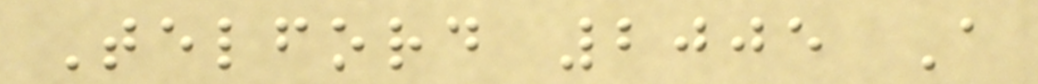Telford 2005 A
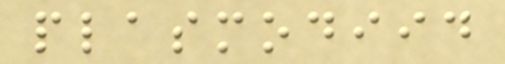plasmodiid
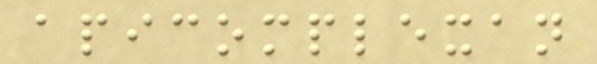apicomplexan
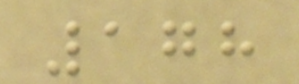178
